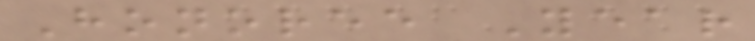Honoree Year
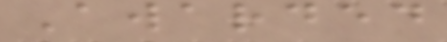Awarded
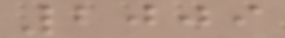2009
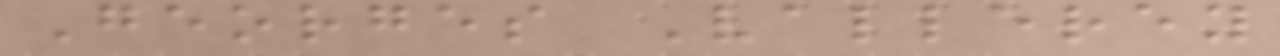Georges Vallerey
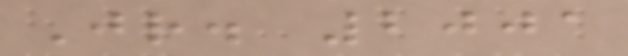Jr. 2001
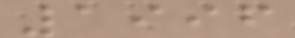1996
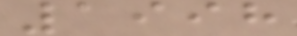1998
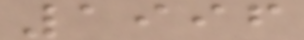1996
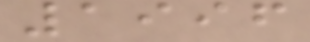1996
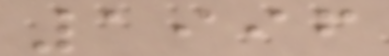1996
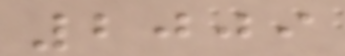2009
